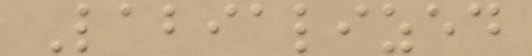Labialized
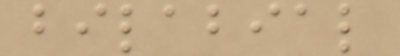bilabial
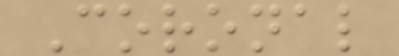Coronal
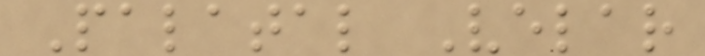Palatal Velar
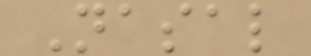Nasal
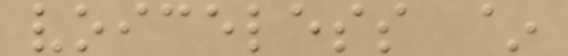voiceless ~
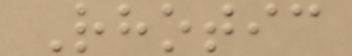Rhotic
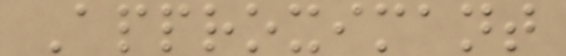Approximant
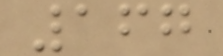167
